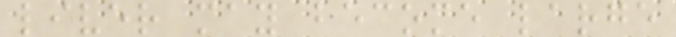liver may become large
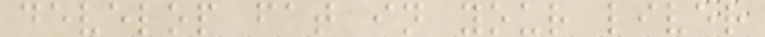develop fat in your liver
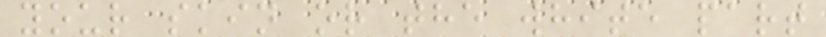your skin or the white part
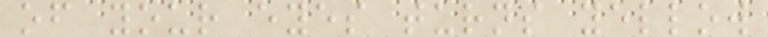of your eyes turns yellow
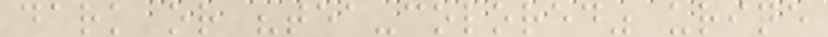dark or "tea-colored" urine
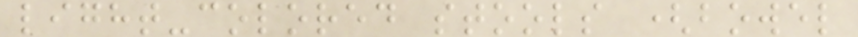light-colored stools (bowel
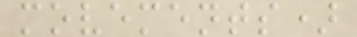movements)
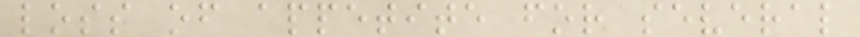loss of appetite for several
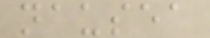nausea
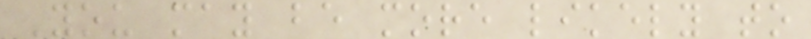You may be more likely to
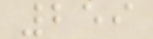259
